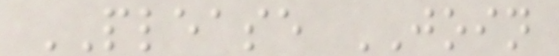PLEASE JOIN
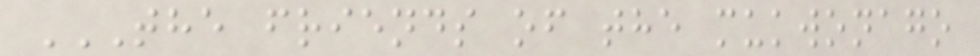THE FRIENDS OF THE MUKWONAGO
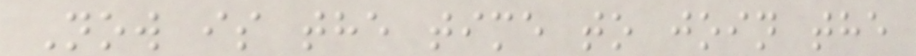Now is the time to join the
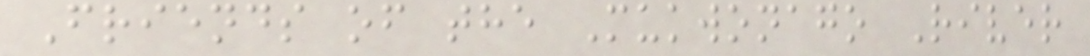Friends of the Mukwonago River
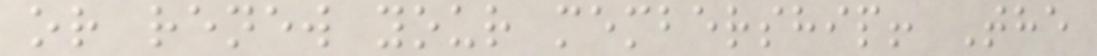or renew your membership! The
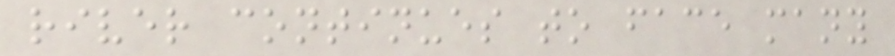river continues to face many
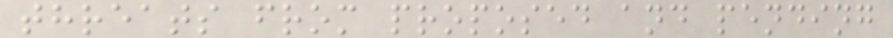threats from proposed and pending
